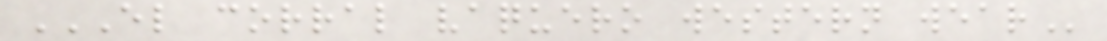EL CORRAL VAQUERO WESTERN WEAR
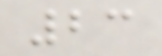23
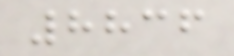8836
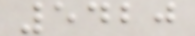5420
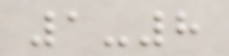1-8
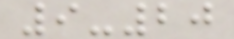9-20
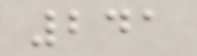241
